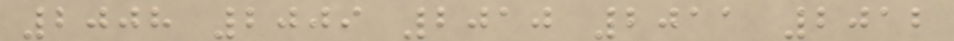2008 2009 2010 2011 2012
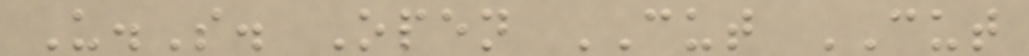U.S. Open CUT CUT
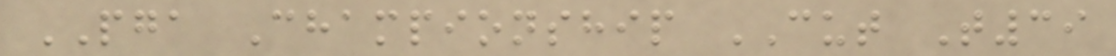PGA Championship CUT T39
